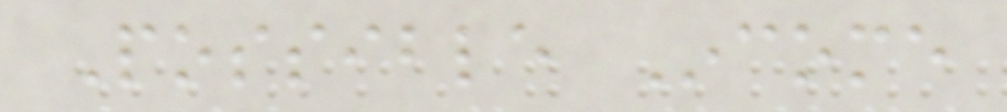Possible Income
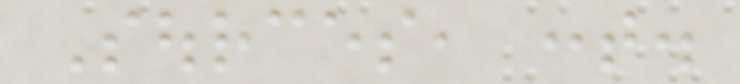Sources, cont.
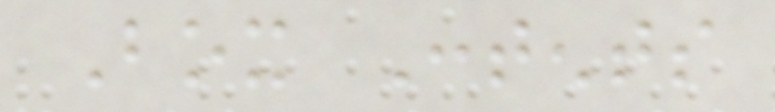Box Contents
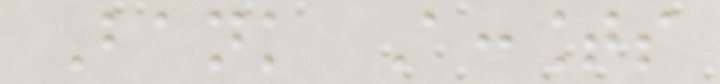Bank Accounts
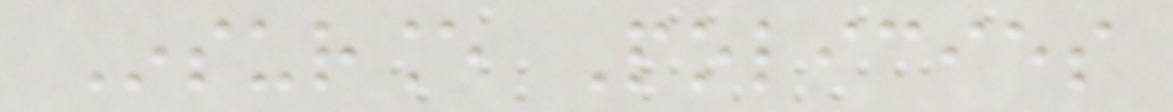Insurance Policies
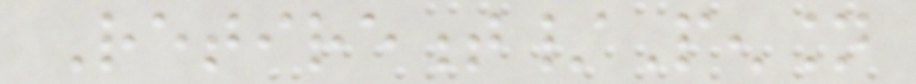Retirement/Pension
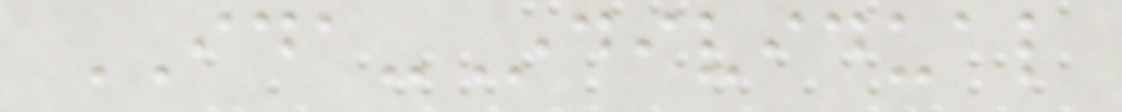IDA-Individual
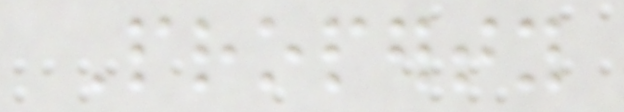Property
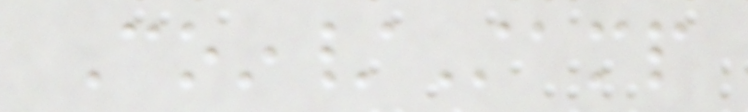Coin/Stamp
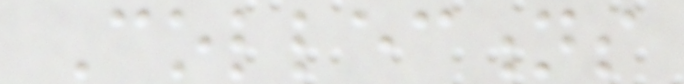Collections
